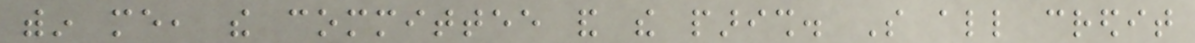within me, the committee and the parish. So all credit
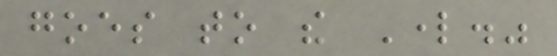goes to the Lord."
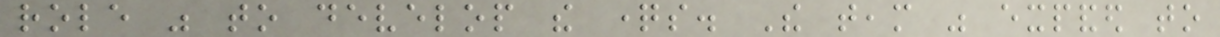role was to develop the questions. The team was expanded to
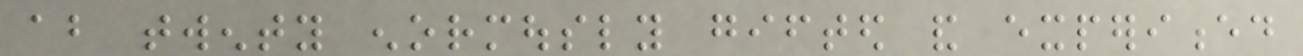about twenty enormously gifted and experienced
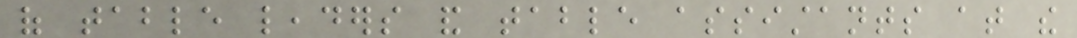of table leaders and table assistants at the
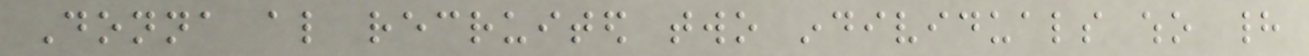Donna also recruited two individuals who had
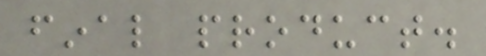final product.
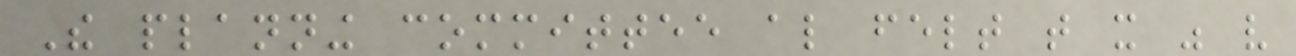The planning committee also felt that it was very
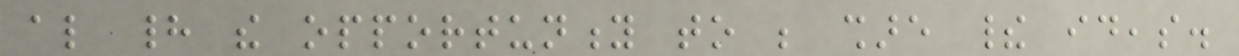also had the opportunity to be share their ideas.
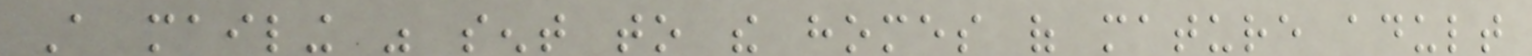A mailing was sent to the homes of mature adult
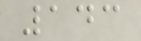143
